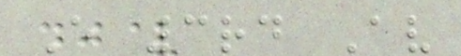E 3rd Av
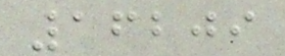16209
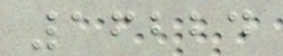16224
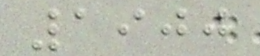1900
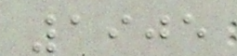1905
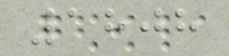1808
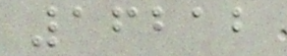16212
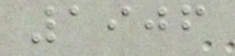1906
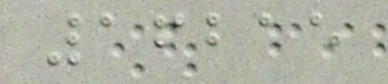16215
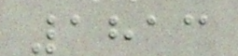1813
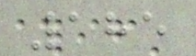185
